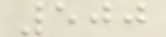500
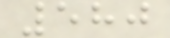580
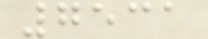7531
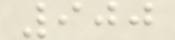900
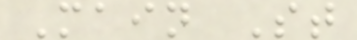Main St
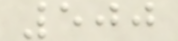500
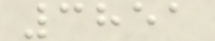3851
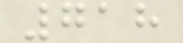718
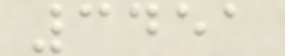3451
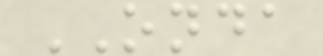ONDA
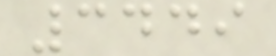3449
